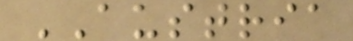AUSTRIA
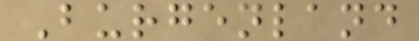Burgenland
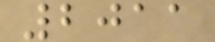2011
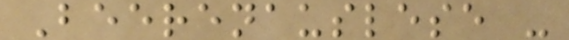Beerenauslese -
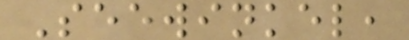Seewinkel,
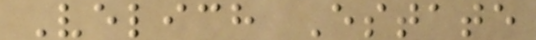Velich Estate
